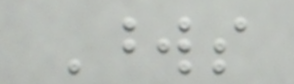Words
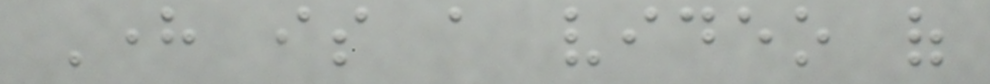Here is a video of
